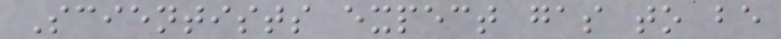Scientists expect gas to be
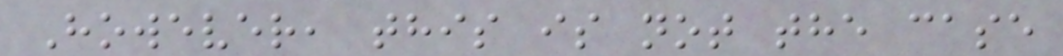However, this is not the case
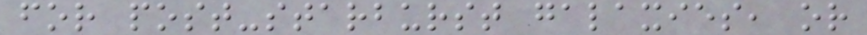for post-starburst galaxies, or
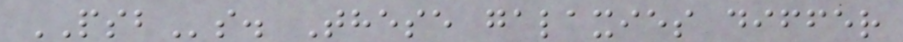PSBs. These galaxies differ
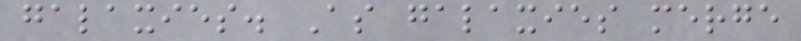galaxies. As galaxies merge
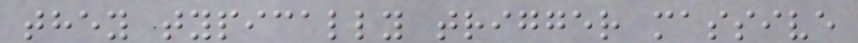they typically trigger massive
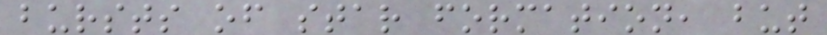bursts of star formation, but
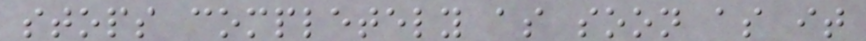stops completely as soon as it
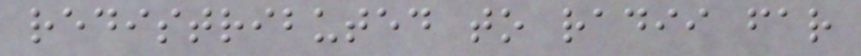redistributed to radii far
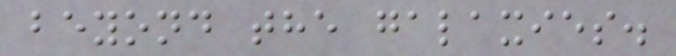beyond the galaxies.
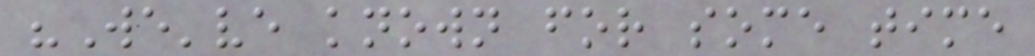"We've known for some time
